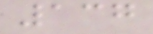137
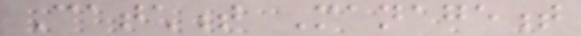Catchment Management
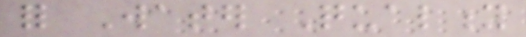for Water Quality
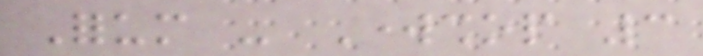Forum - Workshop 3
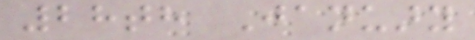28th January
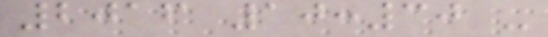2016 10:30 -
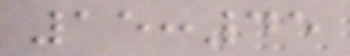15:45
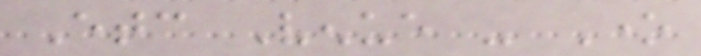Etc Venue - One
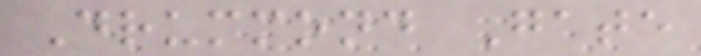Drummond Gate
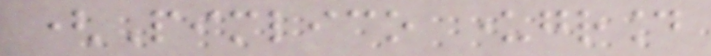(Pimlico underground
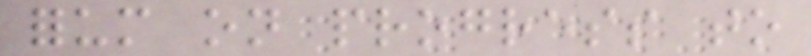forum on progress to
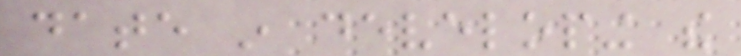date in developing the
